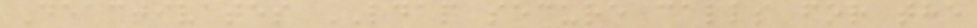Deactivates LDAP secure calls for the
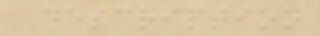Description
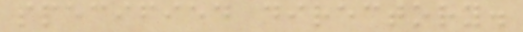specified directory.
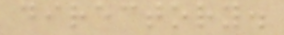directory.
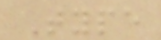Type
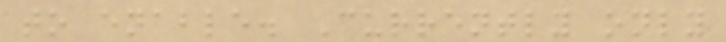to enable. Currently only
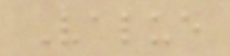Value
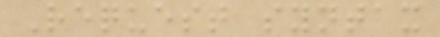Request syntax
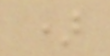)
